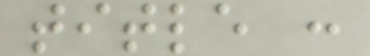title :
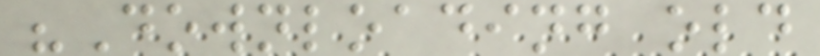"Downloading old
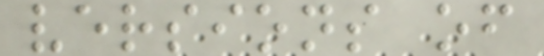versions of
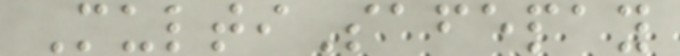MultiSafepay
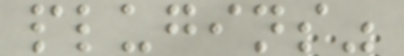plugins"
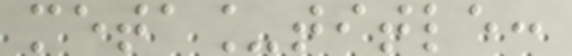meta_title:
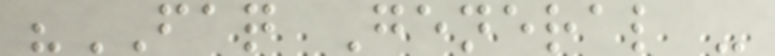"FAQ General -
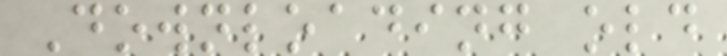Downloading old
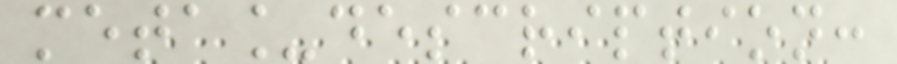meta_description:
